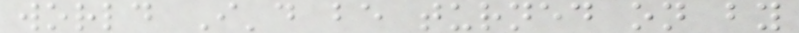world I'd be turned on by
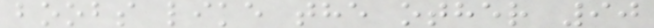boobs like the other 90
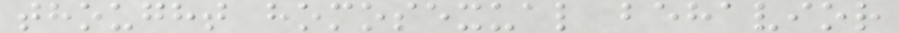thought homosexual behavior
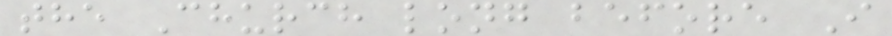the Church long before I
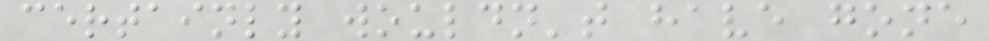certainly wouldn't have gone
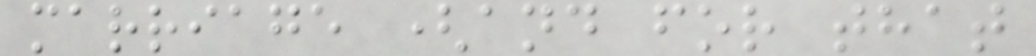marriage (and for that
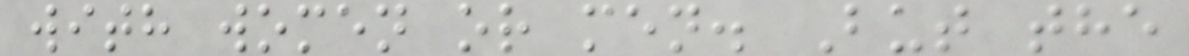with women or men. But the
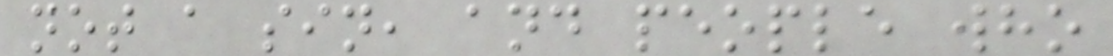not a sin, and people who
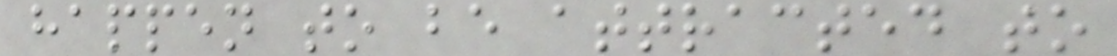happen to be attracted to
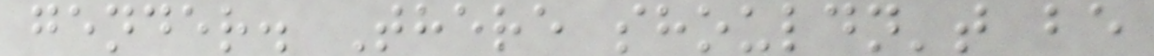gender. There shouldn't be
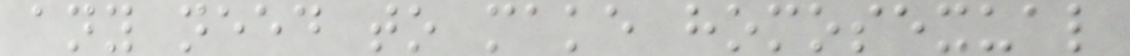any need to make homosexual
